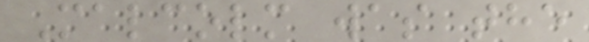Malcolm was the
